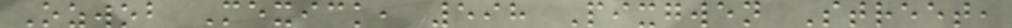Ozwob Mexick, 598 Pixgwen Street,
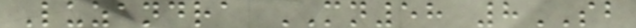Luzandra MN58 8SB
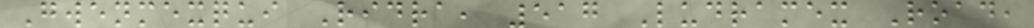Gwenmexqui Ridra, 517 Ludramex Road,
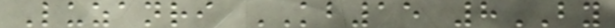Luzanri KB15 8BY
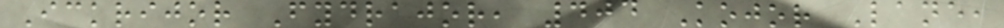Ickrijor Fydrajor, 404 Kojor Lane,
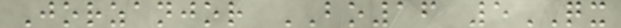Jorzanjor BO16 5QX
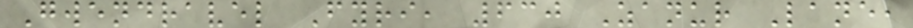Gwendravel Fyri, 630 Zanur Lane,
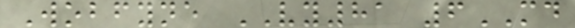Wobfyne VY81 6MD
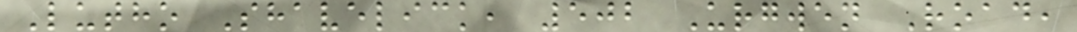Lutho Shavelick, 502 Urgwen Road,
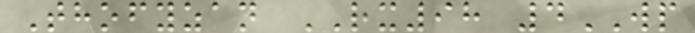Thofyzan RX98 4WP
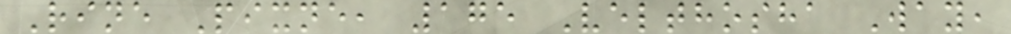Rine Pixne, 175 Velthosha Way,
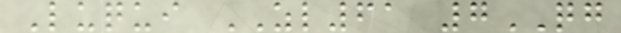Luqui ZL61 7QG
